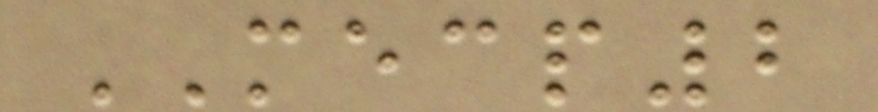MECP2
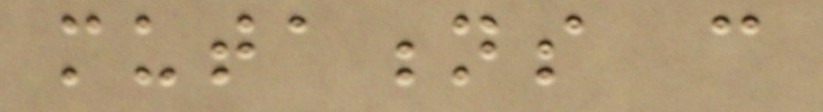mutations can
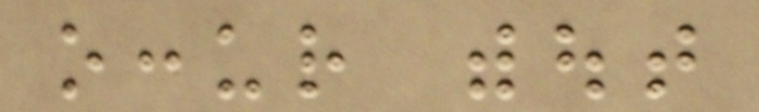occur without
